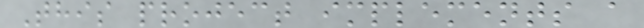This project implements a
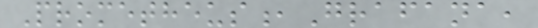Prometheus,Grafana,
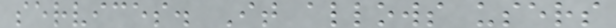services. It allows users
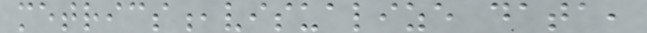metrics,visualize data,
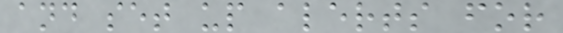and set up alerts for
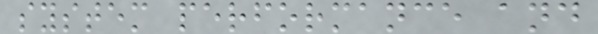system performance and
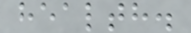health.
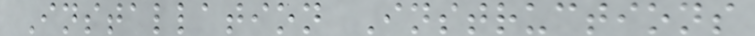Installation Instructions
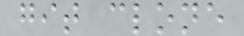git clone
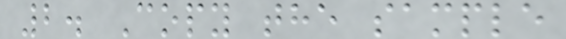2. Copy the sample
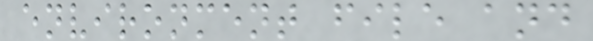environment file and
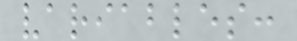variables:
